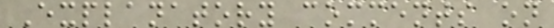Explanatory comments on
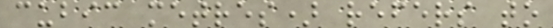cubic metres) refers to
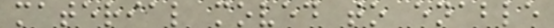material moved to enable
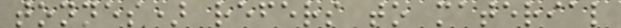tonnes) refers to material
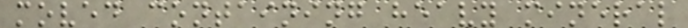moved containing heavy mineral
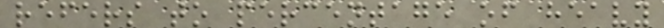refers to percentage of heavy
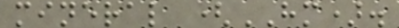mineral (HM).
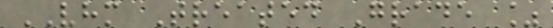VHM Treated Grade %
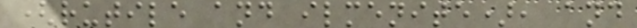(rutile and ilmenite), and
